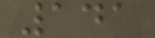141
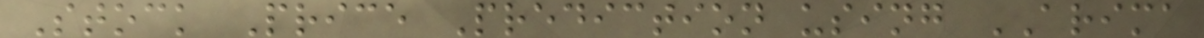Stock Price Prediction using ARIMA
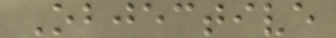Objective
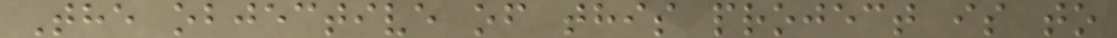The objective of this project is to
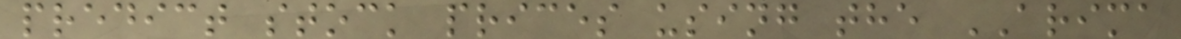predict stock prices using the ARIMA
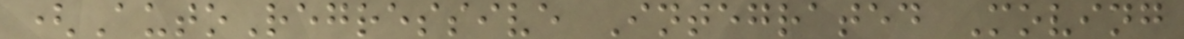(AutoRegressive Integrated Moving
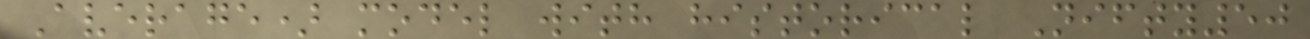Average) model with historical Nifty50
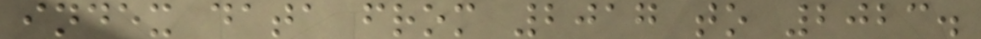index data from 2017 to 2023.
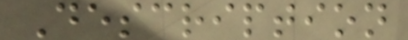Description
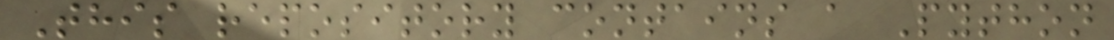This repository contains a Python
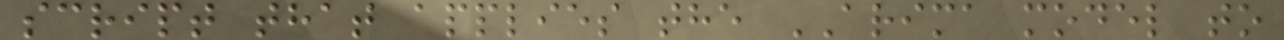script that applies the ARIMA model to
